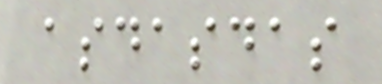asdasdas
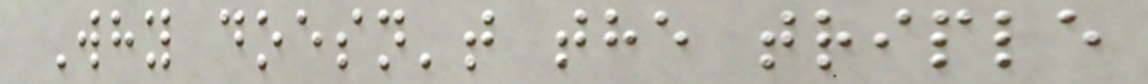Why doesn't the triple
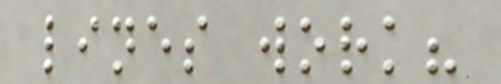lines work?
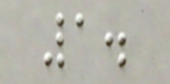1.
